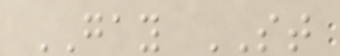GAY ST
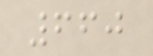660
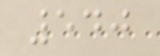540
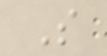S
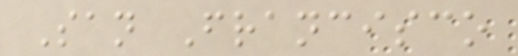San Francisco
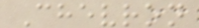Chevron
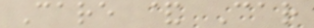Care & Car
